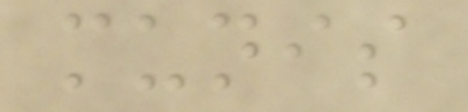munis
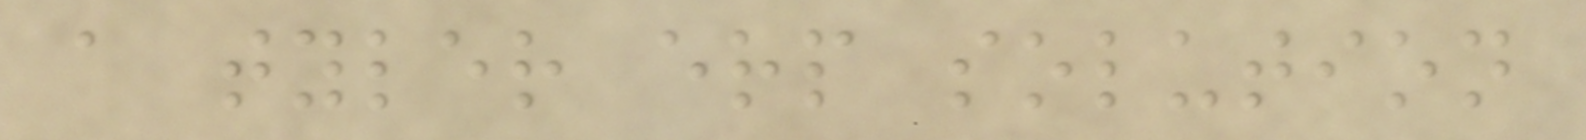a tyler erp solution
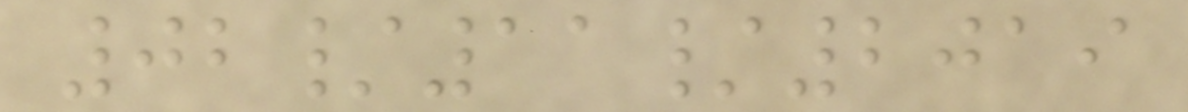02/11/2019
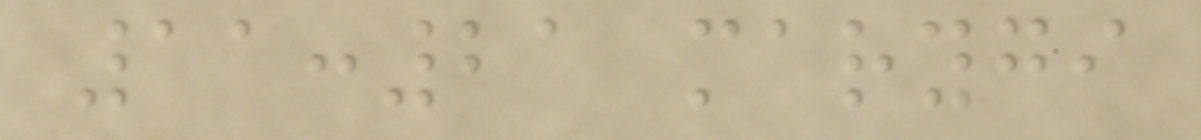11:21 marygi
